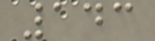143
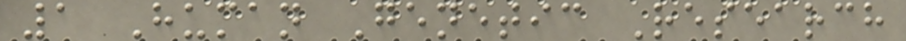1 Human Genetic Research
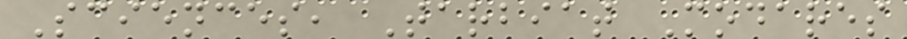Sciences, Tarbiat Modares
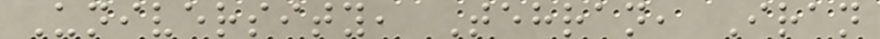University, Tehran, Iran
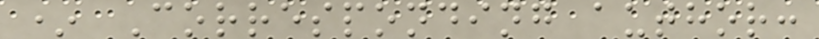* Corresponding author:
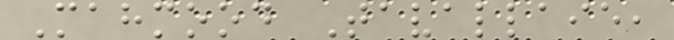Mahmood Tavallaie,
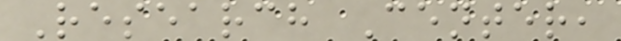Research Center,
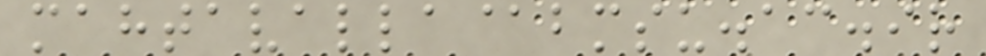mahtavalla@bmsu.ac.ir
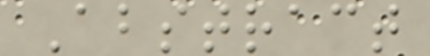Abstract
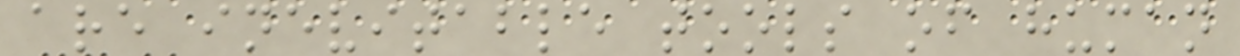are inevitable tools of human
